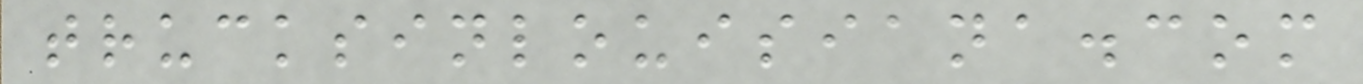trucksinlouisiana.com
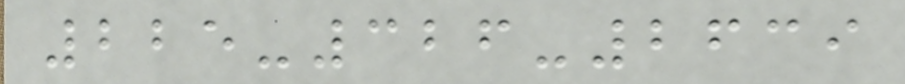225-326-2639
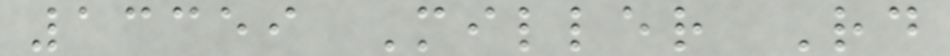13359 Miller Rd
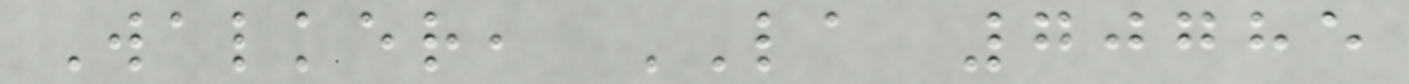Walker, LA 70785
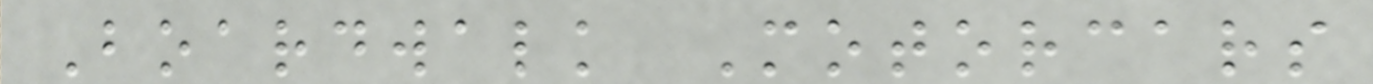Boardwalk Motorcars
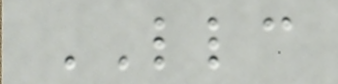LLC
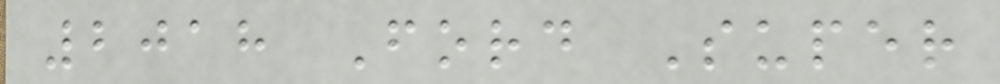2018 Ford Super
